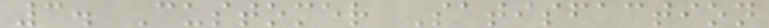3. Customer Satisfaction
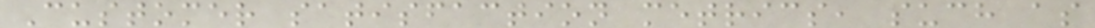Customer satisfaction metrics, such as
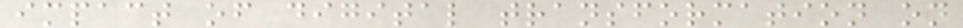impact of digital transformation on
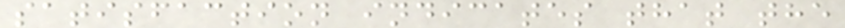satisfaction indicates that the
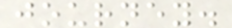journey.
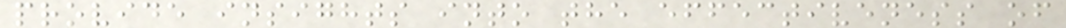provide insights into the effectiveness of
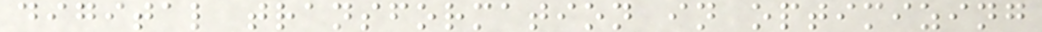digital transformation in optimizing
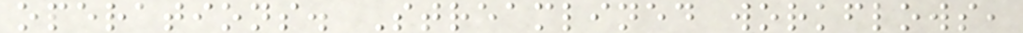operations. Streamlined workflows,
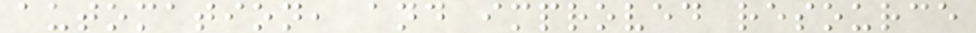automation, and improved resource
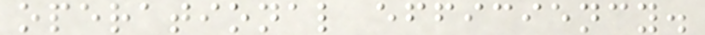operational efficiency.
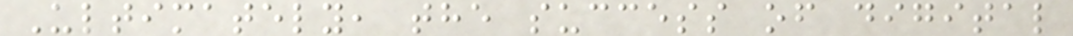Ultimately, the success of digital
